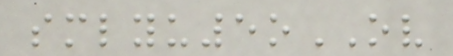smlyu5oOV
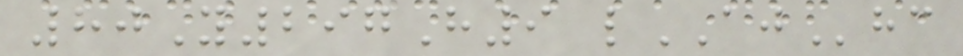80Y297H9 lAJhc
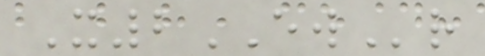X2EWr
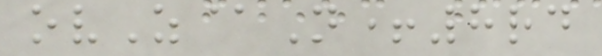ovZ@N+8rd
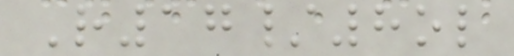R17/8ol
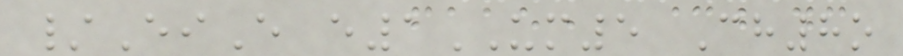/EiE e1UM5 Ch8o
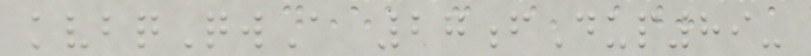kvbqQwA 27fDup89-
